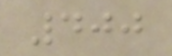400
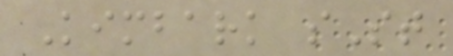Kimbark sSt
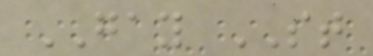GAY ST
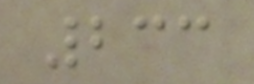233
